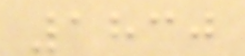1830
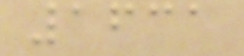1631
